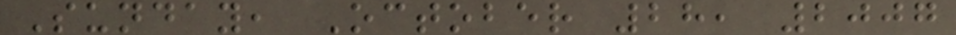Sunday, October 28, 2007
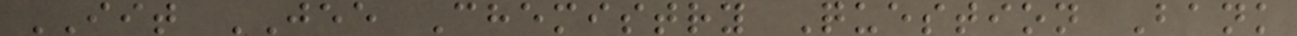IIT JEE Chemistry Question Bank
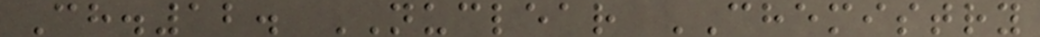Ch.12. NUCLEAR CHEMISTRY
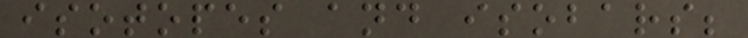isotopes and isobars;
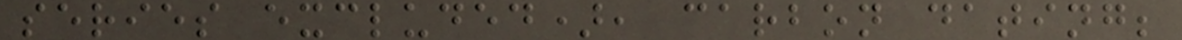series excluded), carbon dating;
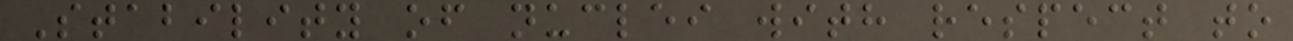Stability of nuclei with respect to
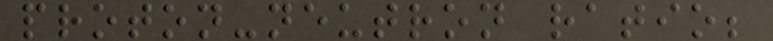proton-neutron ratio;
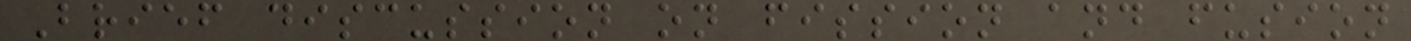Brief discussion on fission and fusion
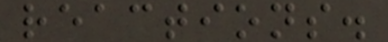reactions.
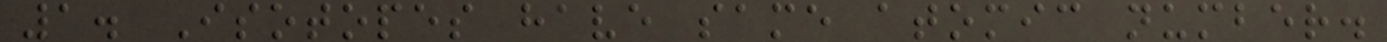1. Isotopes have same atomic number.
